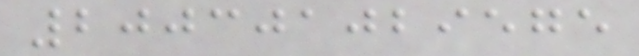200301029575
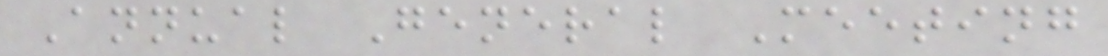Annual General Meeting
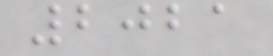2021
